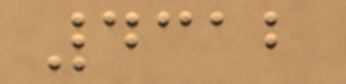4312
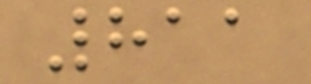811
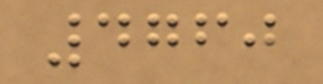4760
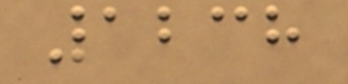1238
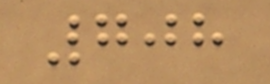708
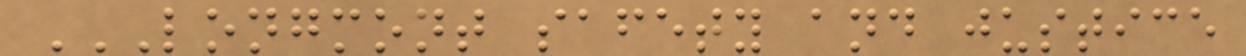LONGMONT SAFETY AND JUSTICE
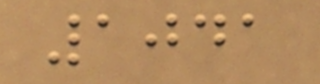1041
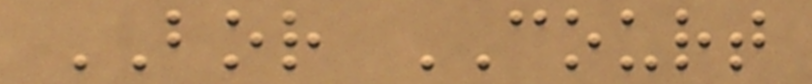BOR COURT
